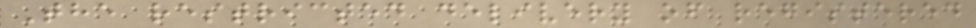The restricted delivery of registered
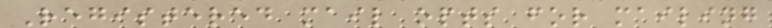Registered mail opts for mailing
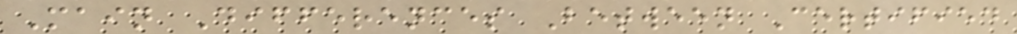Main Differences Between Certified
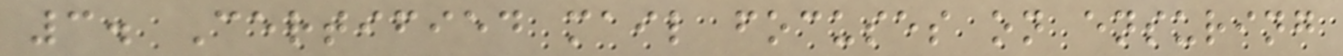3. Certified mail focuses on ensuring
